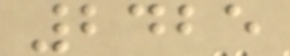2425
